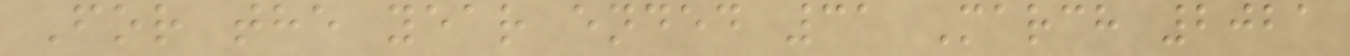For the year ended 31 March 2021
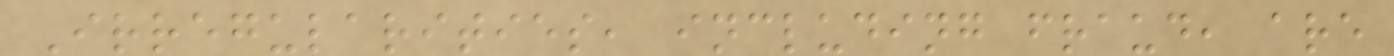Irregularities, including fraud, are
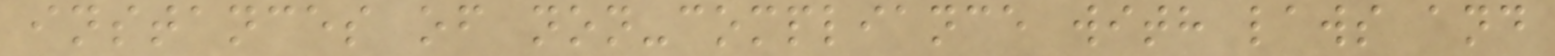instances of non-compliance with laws and
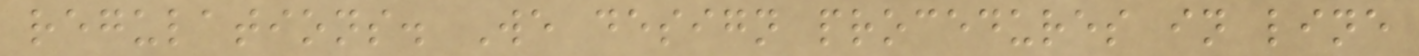regulations. We design procedures in line
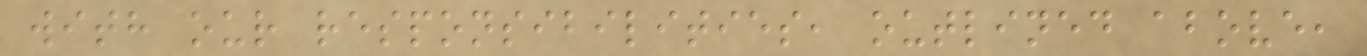with our responsibilities, outlined above,
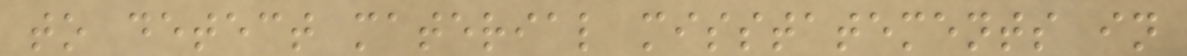to detect material misstatements in
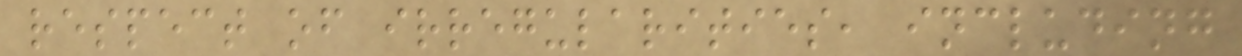respect of irregularities, including
